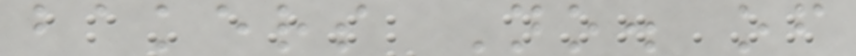bakers No. of
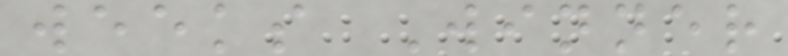weeks Winner
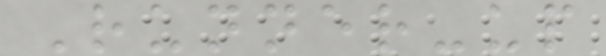Runner-up
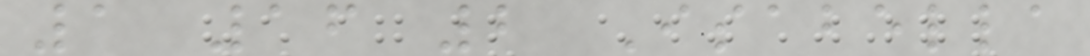1 16 2 Isabella
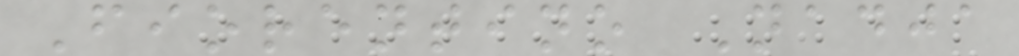Fiorentino Nadja
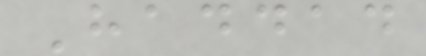Haddad
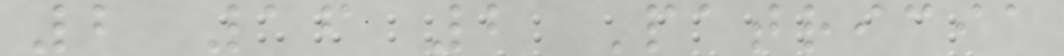2 16 2 Patricia
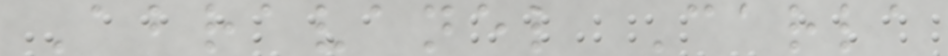Abravanel Carla
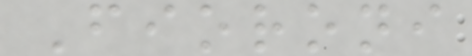Fioroni
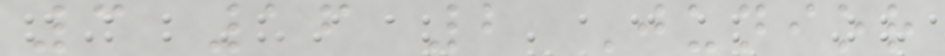3 16 2 Junior
